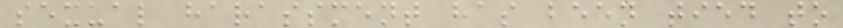sexual harassment has been tied to
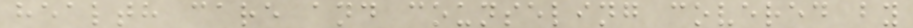health care and counseling covered by
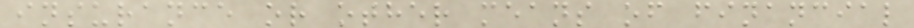insurance or other means of financial
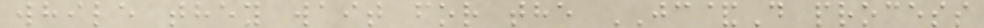while they wait for the JC&D process
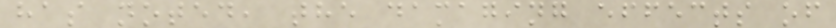has noted, the damaging effects of
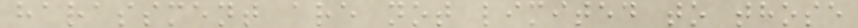harassment are not limited to those
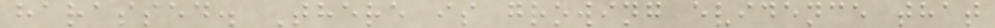harassed. There is growing evidence that
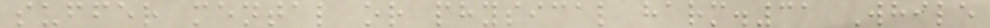suffer mental or physical harm.31 While
